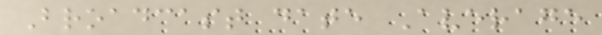Broadcast date Average
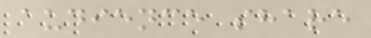audience share
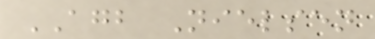AGB Nielsen
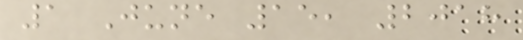1 June 15, 2018
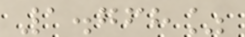1.768%
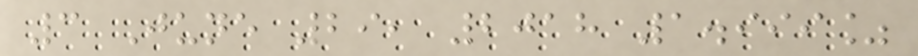3 June 29, 2018 1.999%
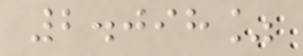2.098%
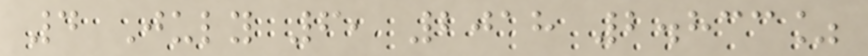4 July 6, 2018 2.833%
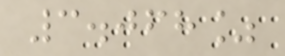3.068%
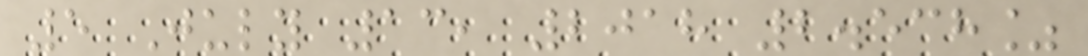5 July 13, 2018 2.538%
